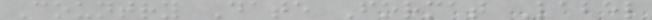Country Date Format Label
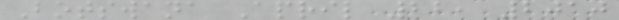Botswana April 22, 2010
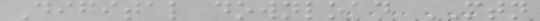Digital download MTN
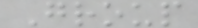Group
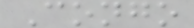Congo
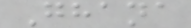Ghana
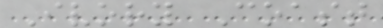Ivory Coast
